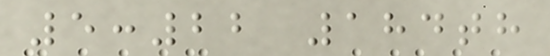5:22 184th
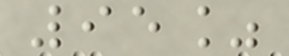95%
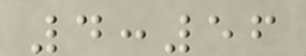4:56
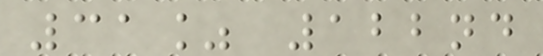31% 122nd
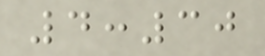4:30
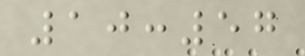10:57
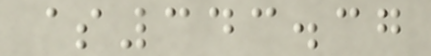$343.37
